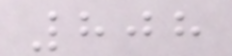808
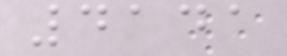4141
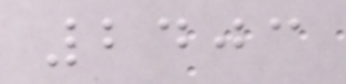2403
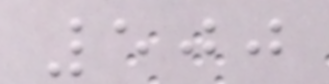500
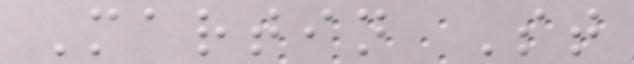Martin St
